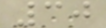30
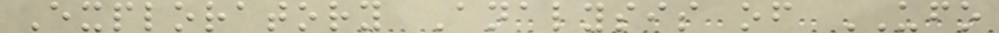Exploratory Analysis of UFO
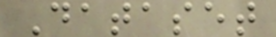Dataset
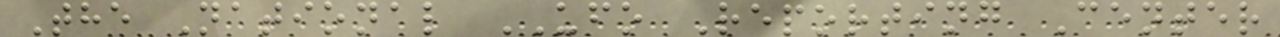The National UFO Reporting Center
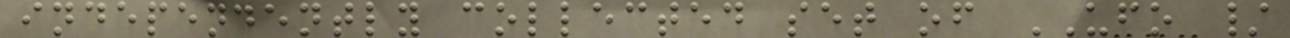independently collected set of UFO /
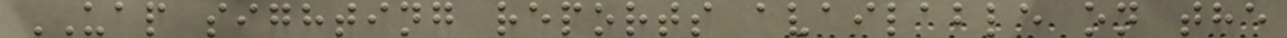UAP sighting reports available on the
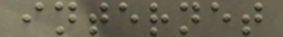internet
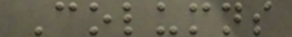Columns
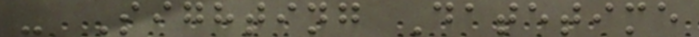- Sighting Datetime
